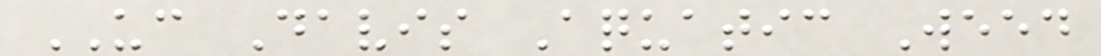UC Davis Aquatic Weed
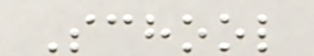School
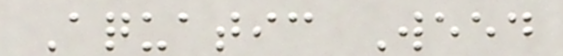Aquatic Weed
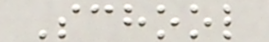School
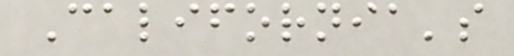California's
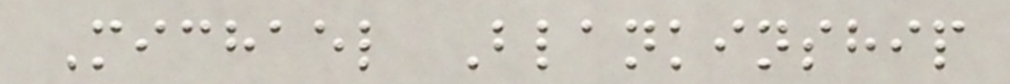Michael Blankinship
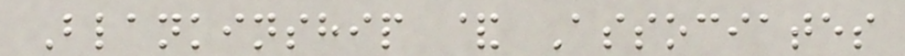Blankinship & Associates
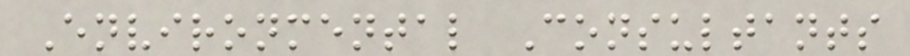Environmental Consultants
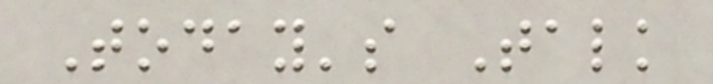Today's Talk
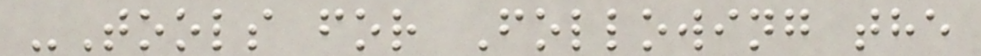-Tools for Following the
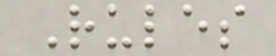Rules
